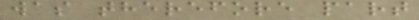was therefore part
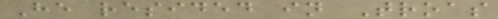He resided in Troas
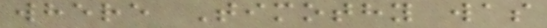where Timothy was
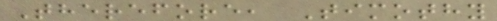Therefore, Timothy
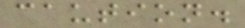caution.
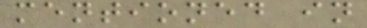mentioned in
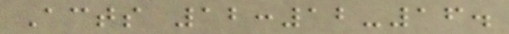Acts 12:12-16.
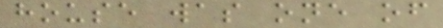house was one of
